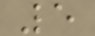5
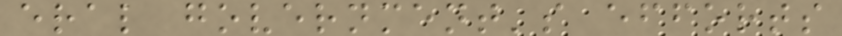eral government's efforts
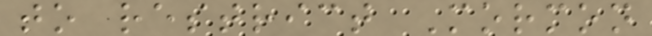to restrict Mormon
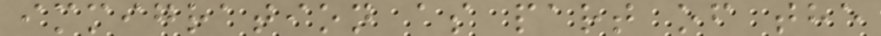immigration as part of the
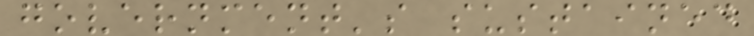government's sustained
